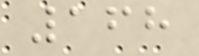168
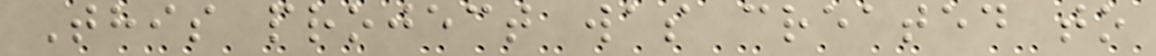This project was created to
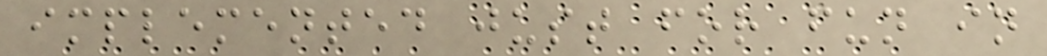implemented just for fun in
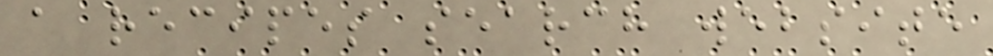a recipes search website
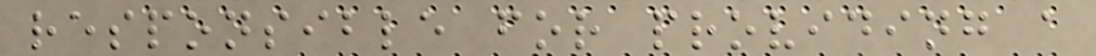responsible for providing a
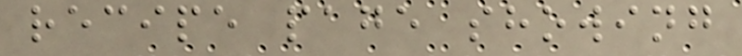recipe page showing
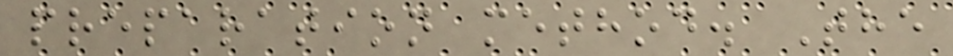preparation method. The
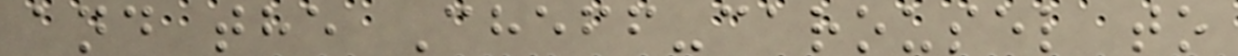and the Cheff-carousel to
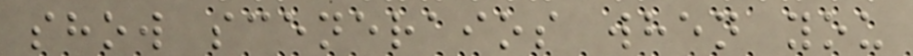show sceneraios when you
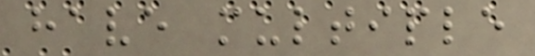have multiple
